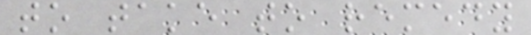to take to remedy
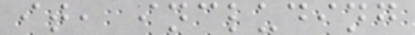it, including
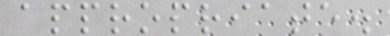appropriate.
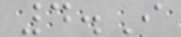4.I
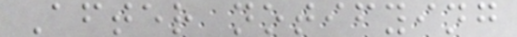After notifying
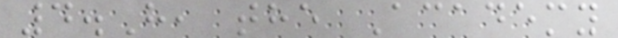4.H, the Academy
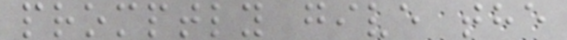promptly give the
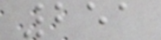251
